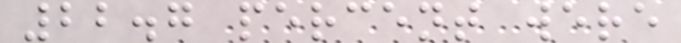22.7 percent were
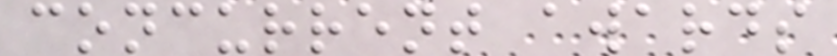concurrent awards
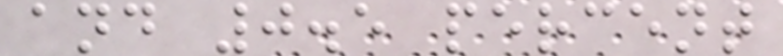and 0.5 percent
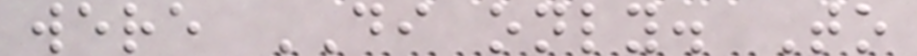were DI only. To
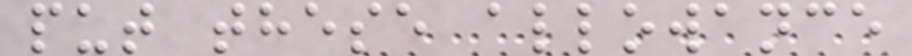put these allowance
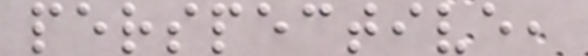perspective,
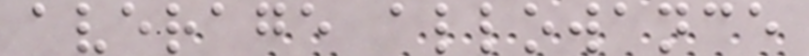average allowance
